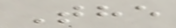The
